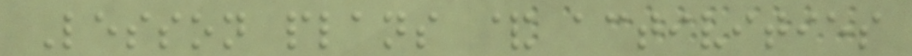Lesson plans & activities
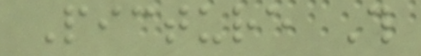Picture This
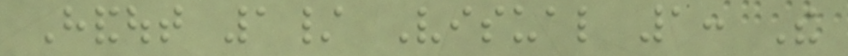Handout 1/ Visual 1: The
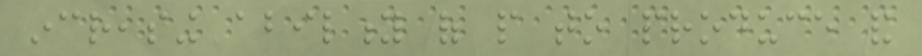increasing ability of people to produce and
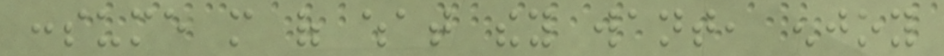consume more of what they want, enjoy
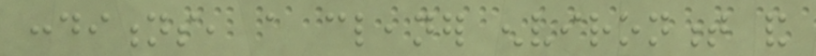conditions, a cleaner environment and
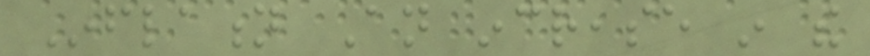Inflation An increase in the
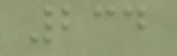234
